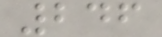246
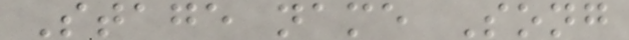Stage name Song
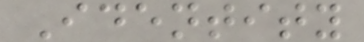Identity
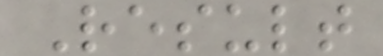Result
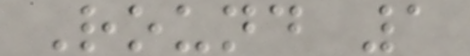Round 1
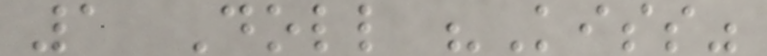1 Doll "Kiss"
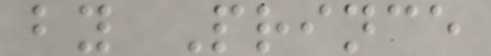by Prince
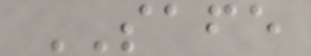SAFE
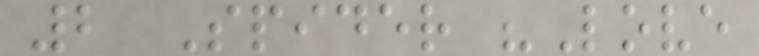2 Spider "Love
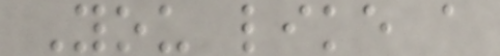You like a
